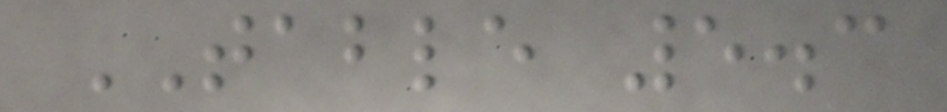TABLE 5.3
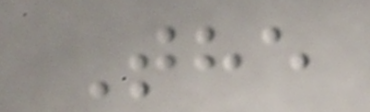The
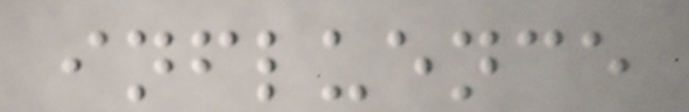influence
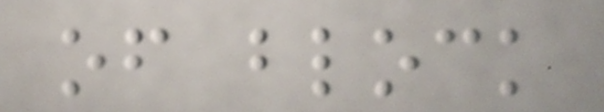of block
